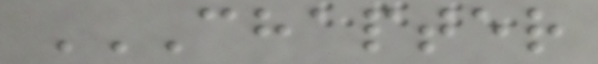CHAPTER
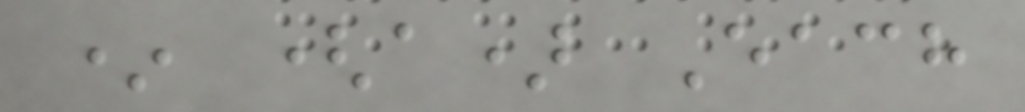* (a) Each
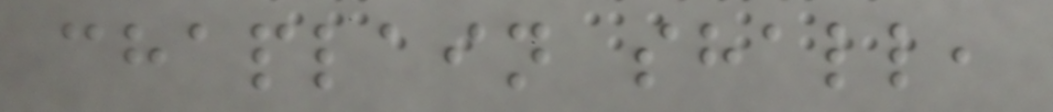chaplain shall,
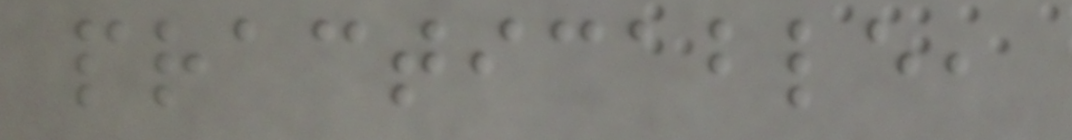practicable,
